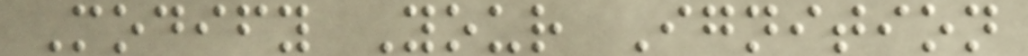Modify Your Ignition
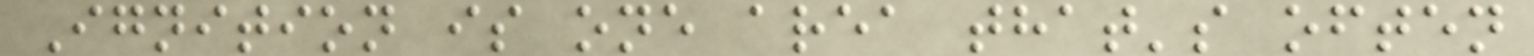Ignition is one area that's often
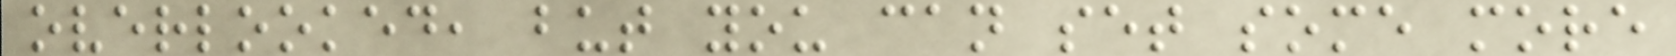overlooked, but you can set some more
